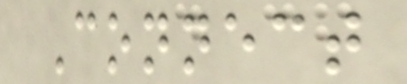Connect
